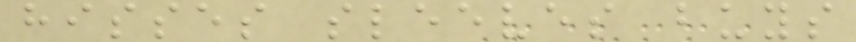hisses sleeves buys
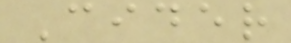Cider
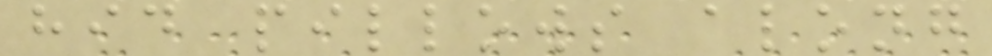hid pillows along
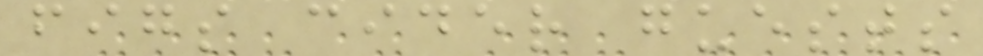figs cider guests
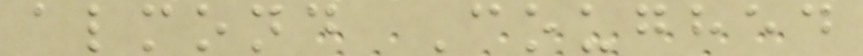almond Coughed
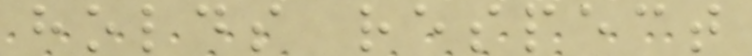holds respect
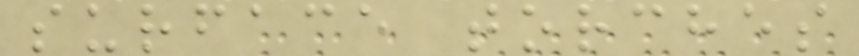surface torches
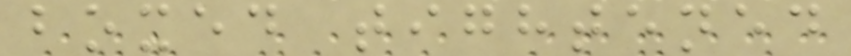boxed tightened
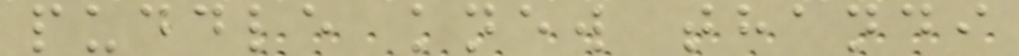puddle knew thandi
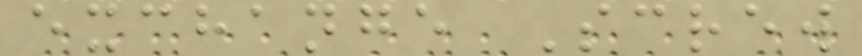exchange Screw
